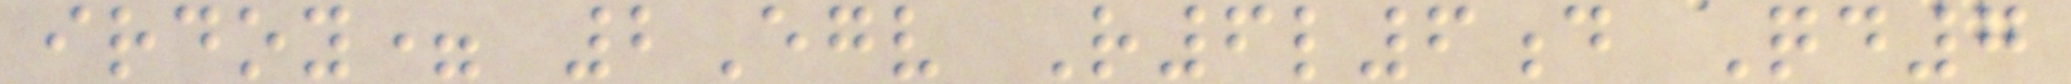irdoy= 2Egv R6l6d Qd7
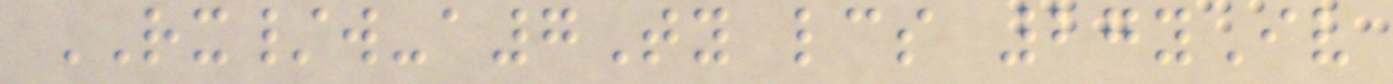RX/w-a7Ty lcs 27yIv
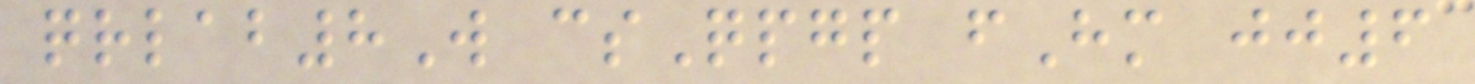qrlab8W csQpgp fHm jj6
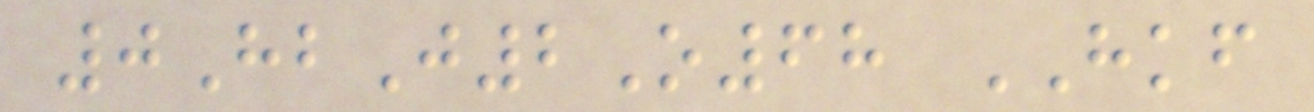0HbJ2O68 HKF
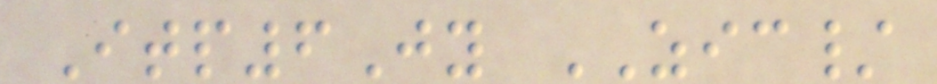Itp6Jy ZIC/
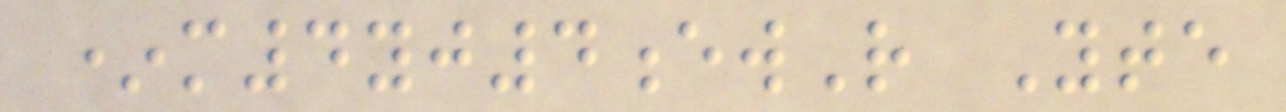*m4yj4ewR Yte
